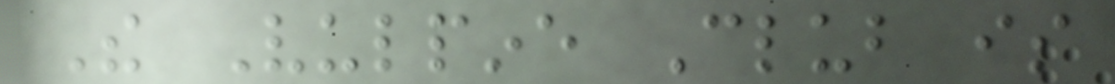The Vulpine Club is
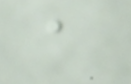a
